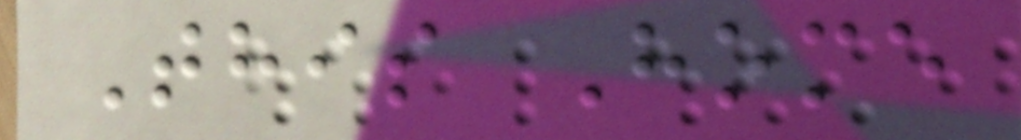This Home
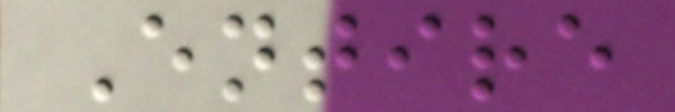Entire
